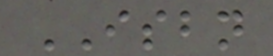ISBN
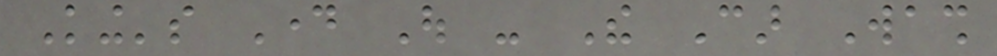King's Day Out - The Car Wash
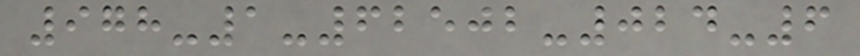978-1-62502-024-6
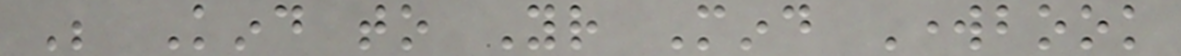Be Kind to Your Mind Workbook
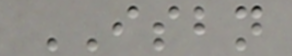ISBN
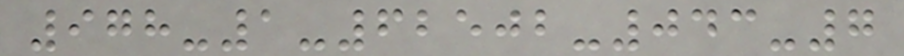978-1-62502-043-7
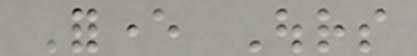Forever Ours
